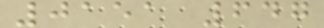0151 647
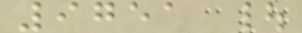9751 |
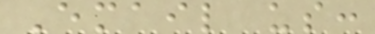Email us:
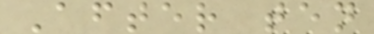After ten
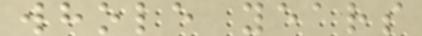whole years
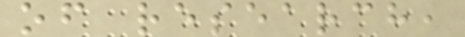of research,
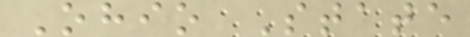Ohio State
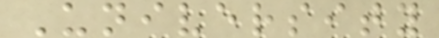University
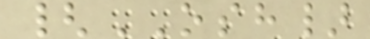{OSH}
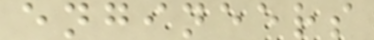engineers
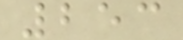253
